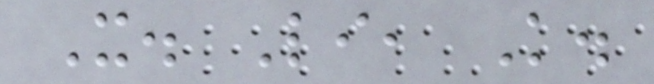X. Li, K.
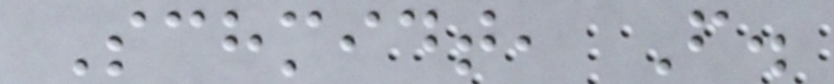Schmidt, F.
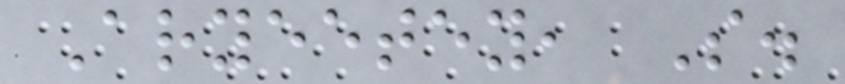Aryeetey, S.
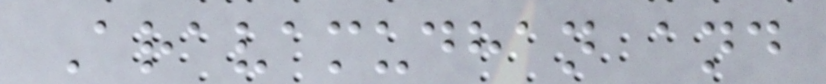Aravamudhan and
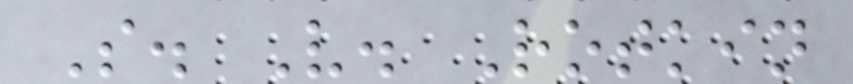S. V. Rotkin
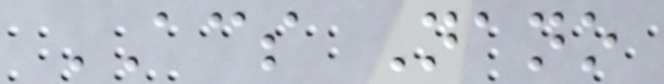ACS Nano
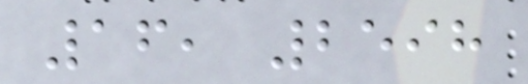16, 2598
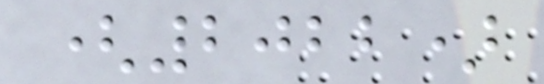(2022)
